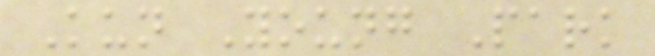Kun Young Park
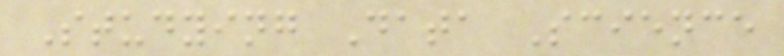Studying Data Science
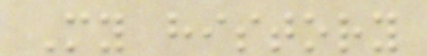My history
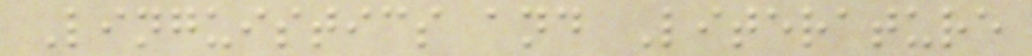Linguistics and Literature
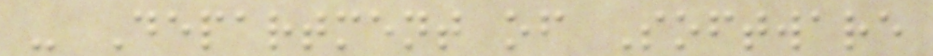- Department of Software
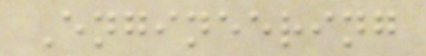Engineering
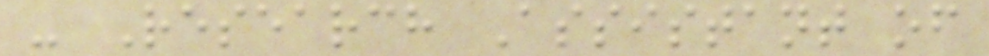- Research Assistant of
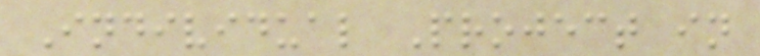Individual Project in
